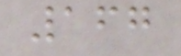167
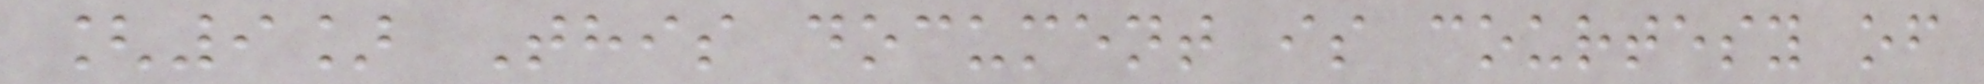[9] This document is courtesy of
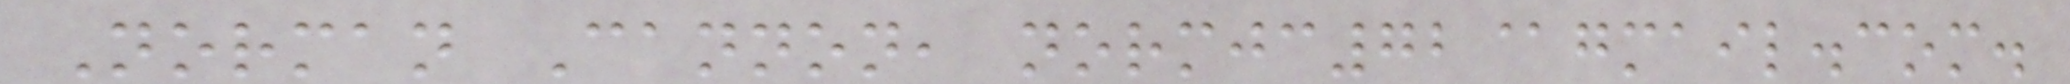Norman Cannon, normjc72@gmail.com.
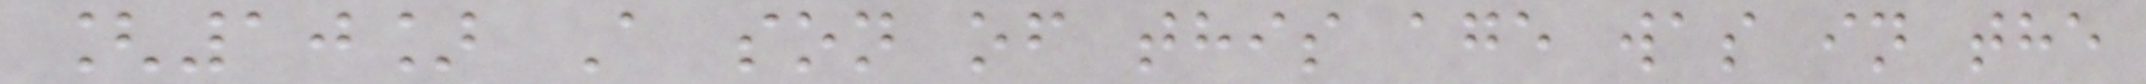[10] A son of this age was in the
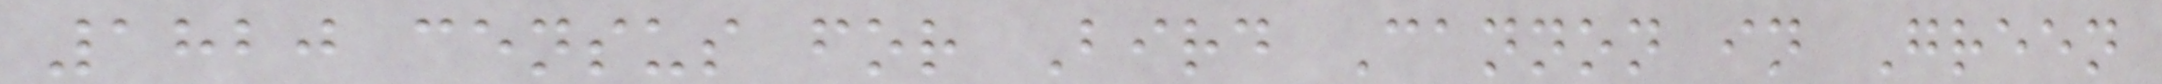1820 census for Bird Cannon in Green
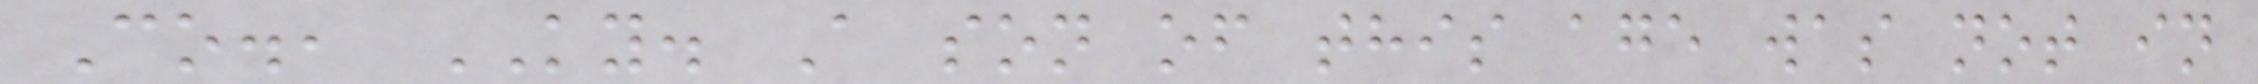Co., KY. A son of this age was not in
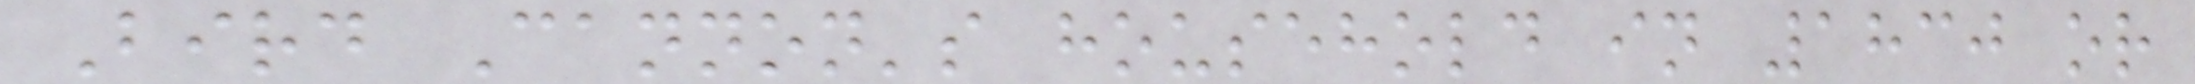Bird Cannon's household in 1830 or
